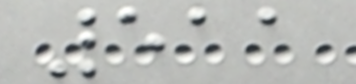511
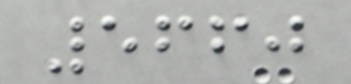5660
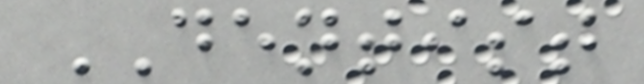DENTIST
